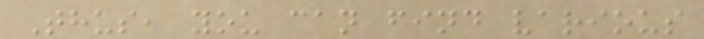Thus, you can find various
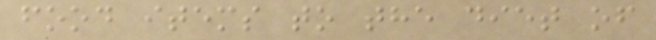food items to the diet of
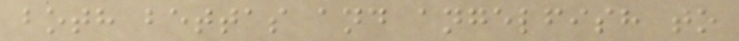both bettas and angelfish to
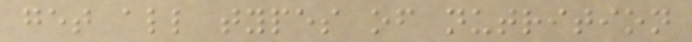get all types of nutrition
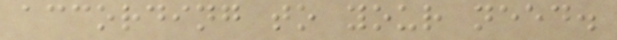according to your need.
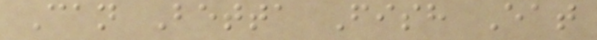Can Betta Fish Eat
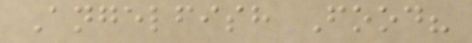Angelfish Food?
